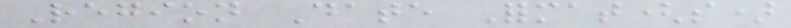Region Date Format(s)
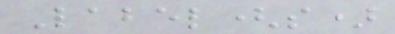Label(s)
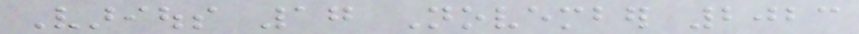Various 17 November 2023
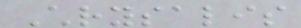Chrysalis
